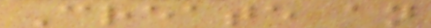Create an
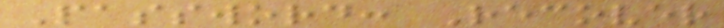Password: Recover
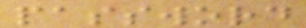password
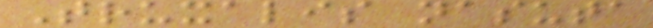Truxalis nasuta
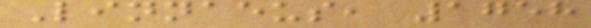Linnaeus, 1758
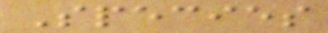Species
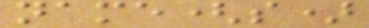name(s)
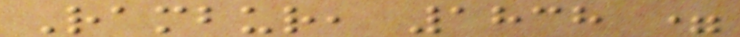Rambur, 1838 =
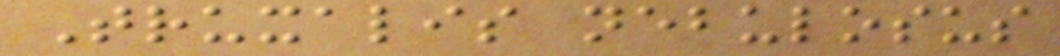Truxalis nebulosus
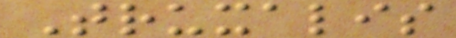Truxalis
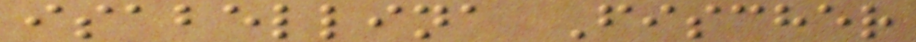isabellina Fischer
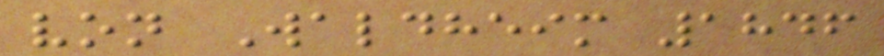von Waldheim 1846
